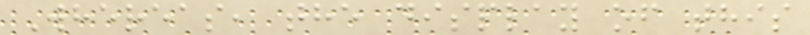Whereas, the display of this
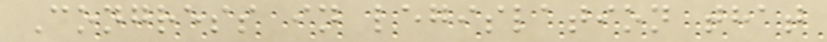Congress in legislation that
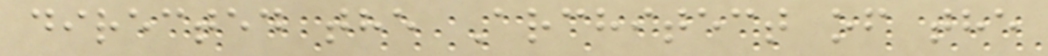directed the Architect of the
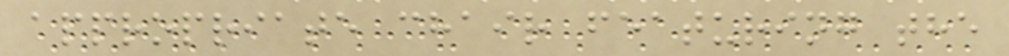appropriate chair featuring the
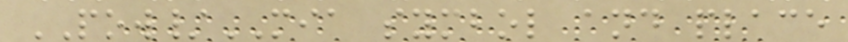POW/MIA symbol and place
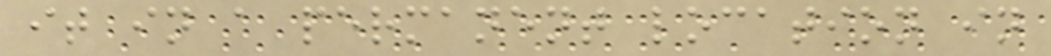it in a permanent location in
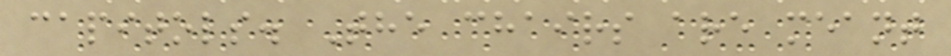capitols. The chairs are meant
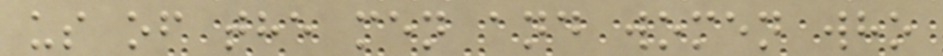us of the men and women who
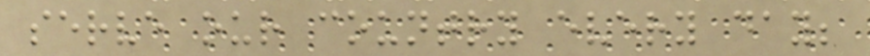serve our country every day;
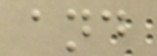and
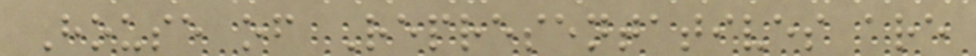House of Representatives are
